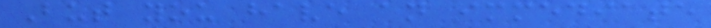But you have an immediate
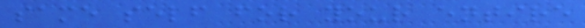same self for your entire
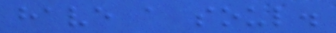have a soul.
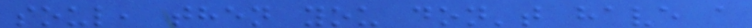soul, then you don't have a
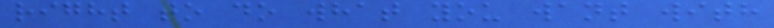right to do what you want with
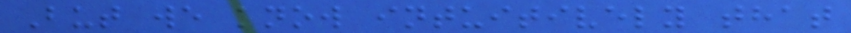But we know intuitively that
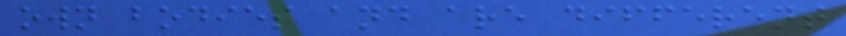own bodies and are different
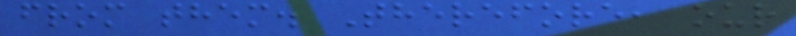from them. Therefore, our
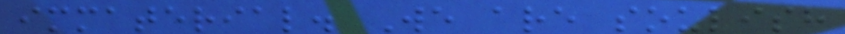immaterial. We are soulish
